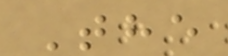The
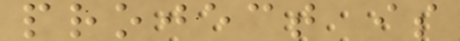project is
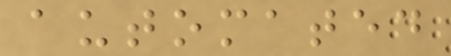automated
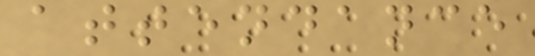attendance
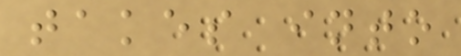takes into
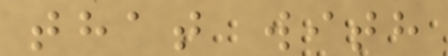that with
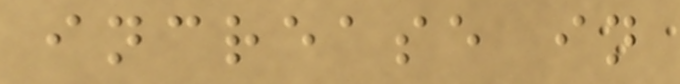increase in
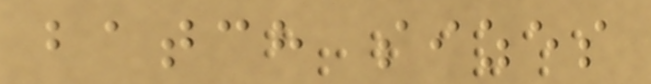batch sizes
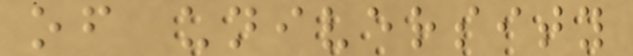of university
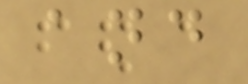and
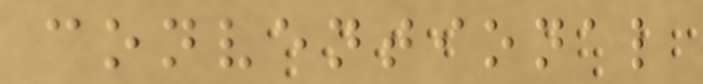conventional
